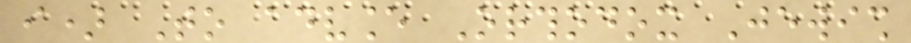i) To advance Orthodox Jewish
